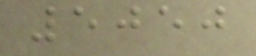5050
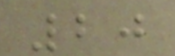20
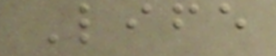Life
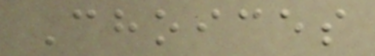Choices
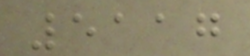5117
